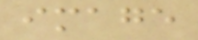image
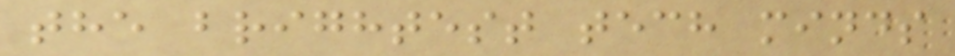the brightest tech minds
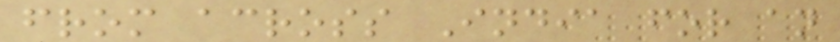from across India for an
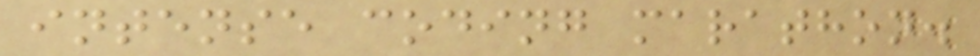intense coding marathon.
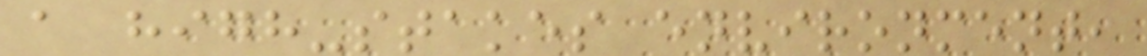a high-stakes environment,
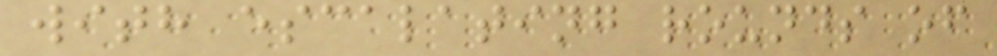with escalating rounds of
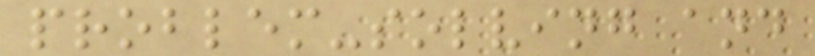problem-solving and
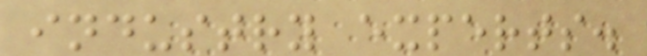industry experts.
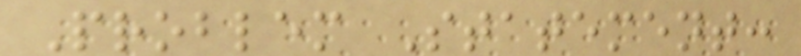Problem Statement:
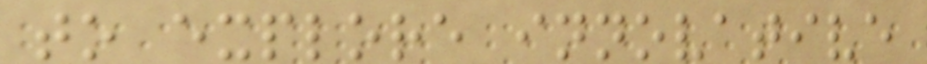to explore innovative
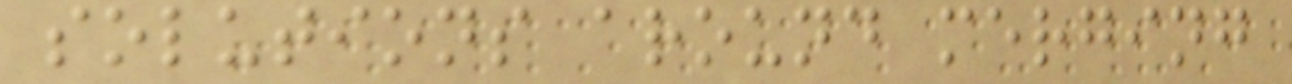solutions around merging
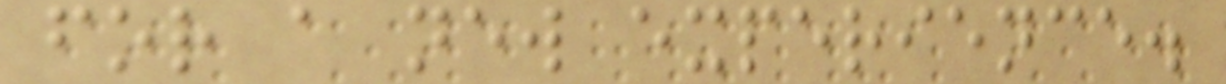for a new experience.
